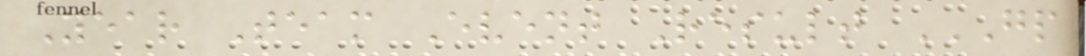Year Team Event Result GP
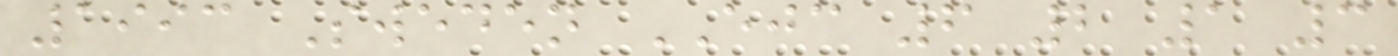1993 Sweden EJC 6 2 1 3
